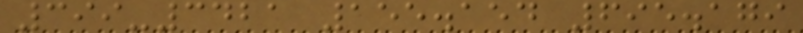399-3421 155.154 695.179
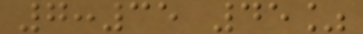7:35 45%
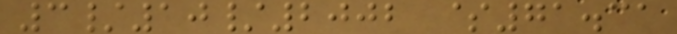3/10/2002 $71.31
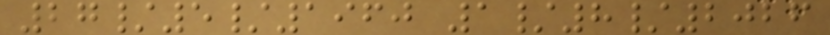27/5/1960 1/8/2026
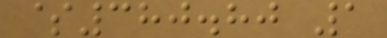$380.80 1
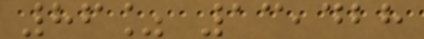86% 13,428
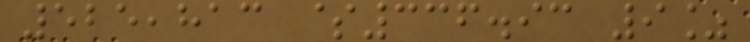525,813 $336.93 9%
